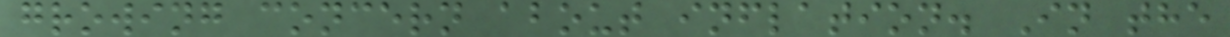growing concern about inflation. In the
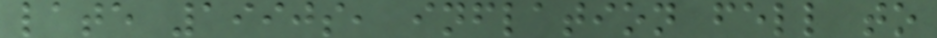late 1990s, inflation fell to
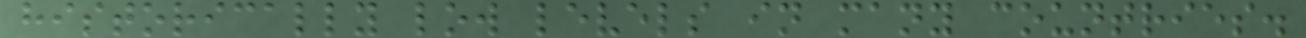historically low levels in many countries.
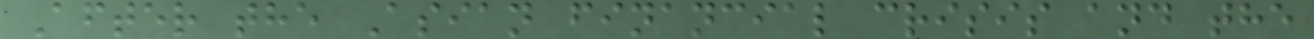After the Asian financial crisis and the
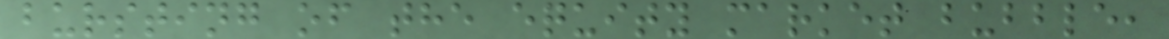bursting of the equity market bubble,
